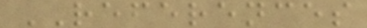REFERENCES
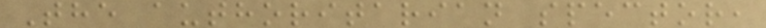The authoritarian spector,
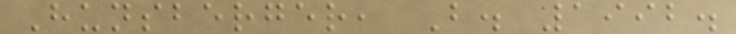Hunsberger, B. 1992.
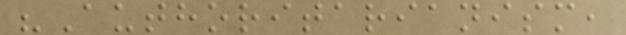"Authoritarianism,
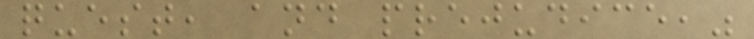quest, and prejudice,"
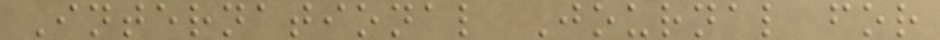International Journal for
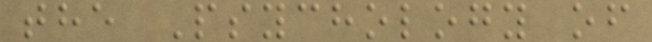the Psychology of
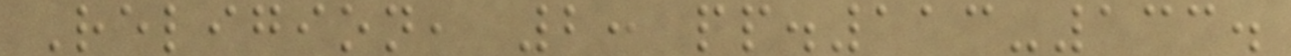Religion, 2: pp.113-133.
